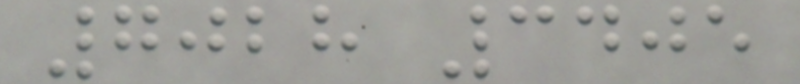7028 3405
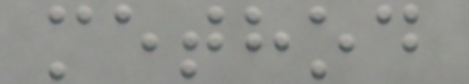method
